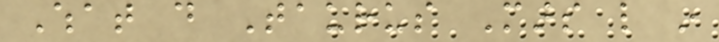What do Taurus Mars like in
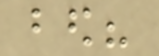bed?
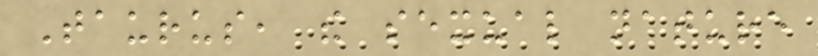Taurus, the sexual nature
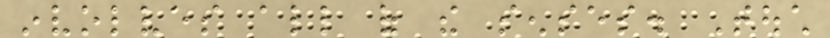involves all of the senses. Touch
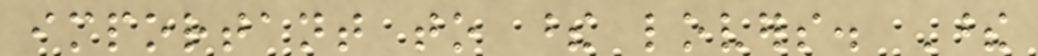important to these lovers. These
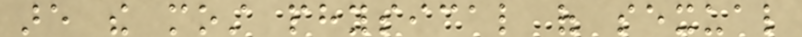are the most physical of sexual
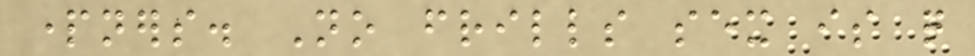partners. No frills sex is quite
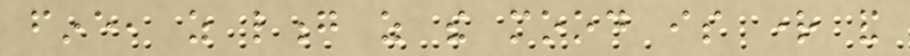fine, as long as the mood is right and
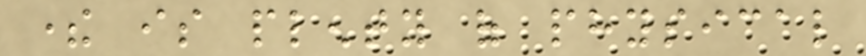there is plenty of physical
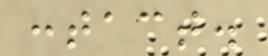contact.
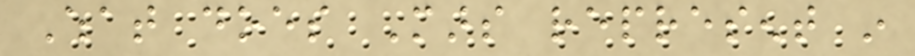What does Mars represent in
